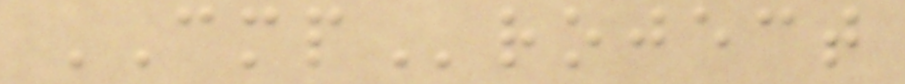CMProject
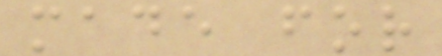made for
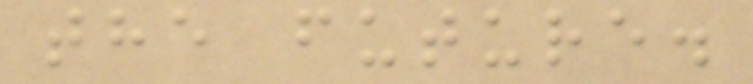the future.
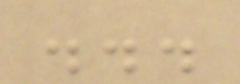...
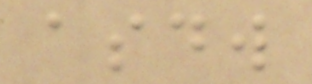asdw
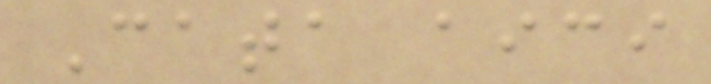Cata aici
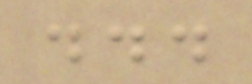...
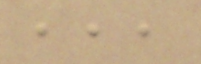,,,
